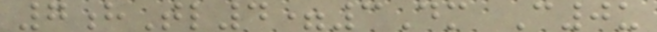7hTl4=3Dm C0u
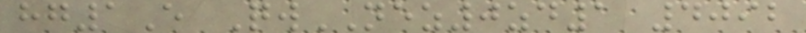hg1E QwNEZ0zd1 4092
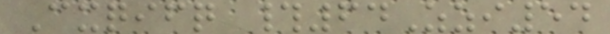Cxqifq #64Zzi54
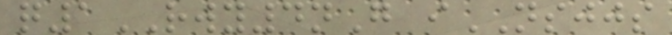q1RWY4nG iNSJJS
